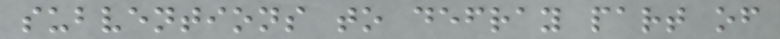subventions to defray part of
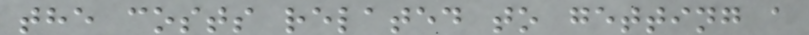the costs related to getting a
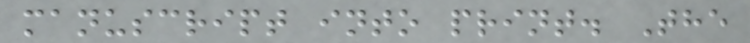manuscript into print. The
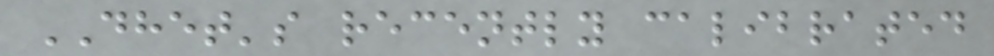DHET's recently calibrated
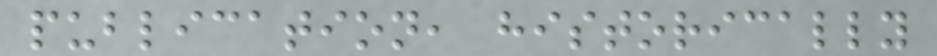publication, historically
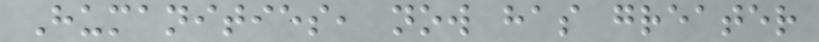Humanities, now has greater
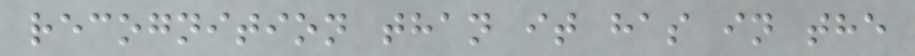recognition than it has in the
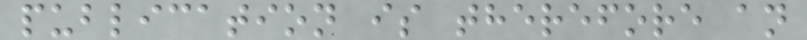publication is therefore an
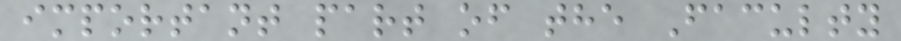important part of the Faculty
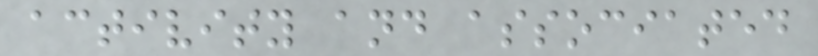activity and associated
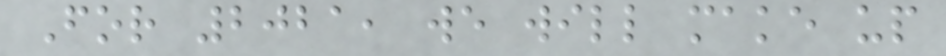For 2021, we will make up
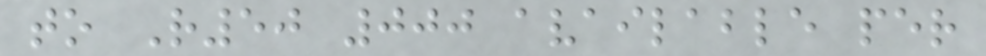to R50 000 available per
